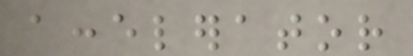accelerator
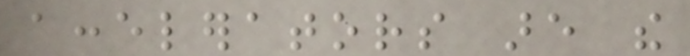accelerators are the
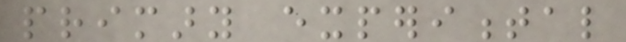primary experimental
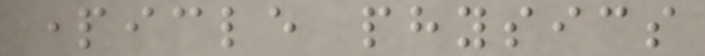particle physics
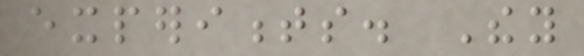experiments. They
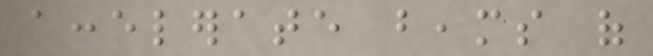accelerate beams of
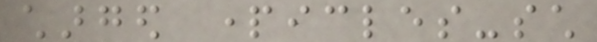charged particles-such
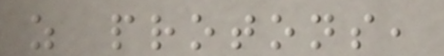as protons,
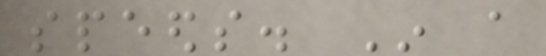speeds. In a
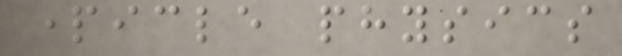particle physics
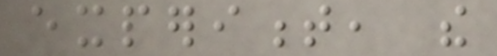experiment, the
